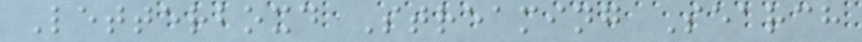Letterboxd Streaming Search
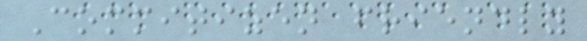Commitizen friendly
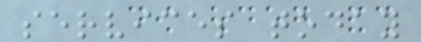services today
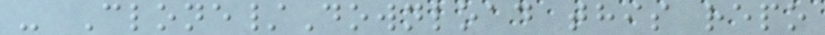- Clone/Download this repo
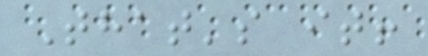That's it!
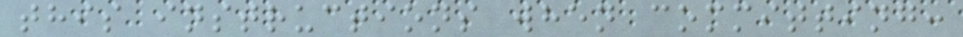this instructions when committing:
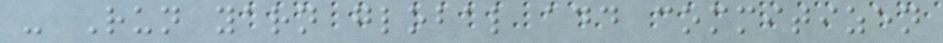- Run yarn global add commitizen
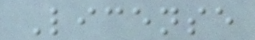License
